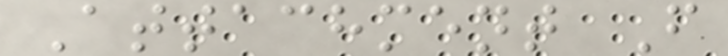Attachment F
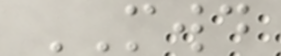MWD
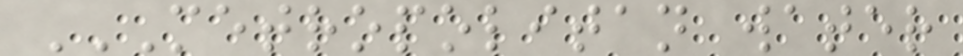METROPOLITAN WATER
